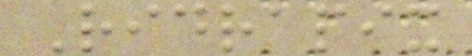Ridrapix
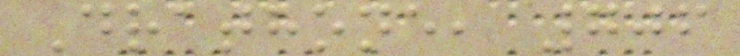Drathone, 706
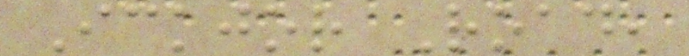Ickjor Road,
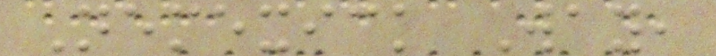Nemexick Way,
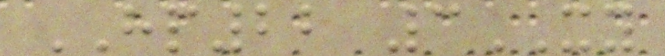HP22 3XY
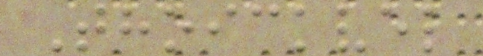Thoickvel
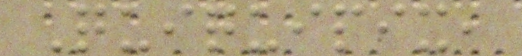Quiquipix,
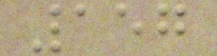157
